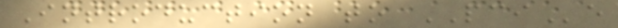Introduction to PCIe
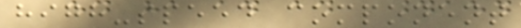high-speed component
